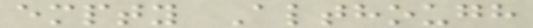empty Although
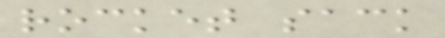rocket sack
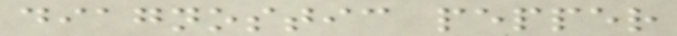diagnostic pepper
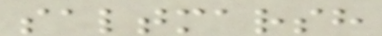saltmarsh
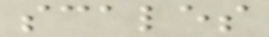scales
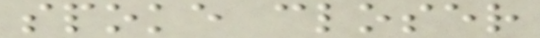spoke closer
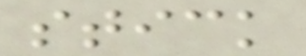stick
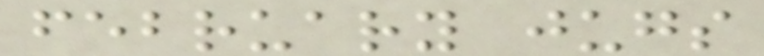february jugs
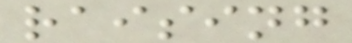raising
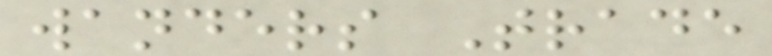wanders Trade
